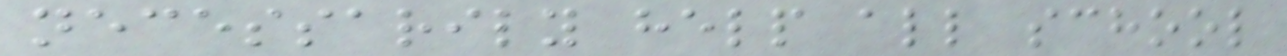necessarily help all school
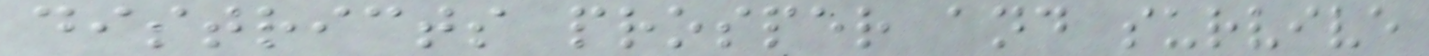districts prosper and survive
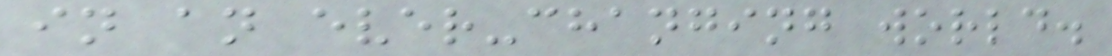in an ever-changing world.
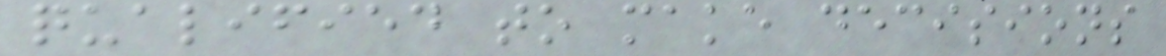qualified to make decisions
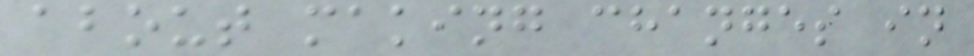about making changes in
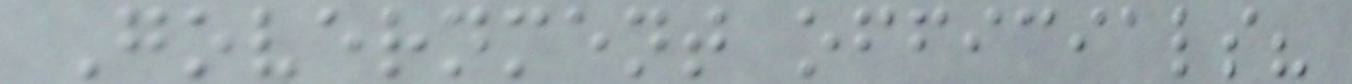Government officials?
